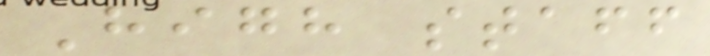High staff
